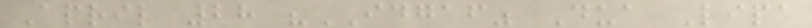April 28 "IDGAF" Dua Lipa
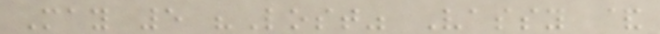May 5 "Lost" Vassy &
